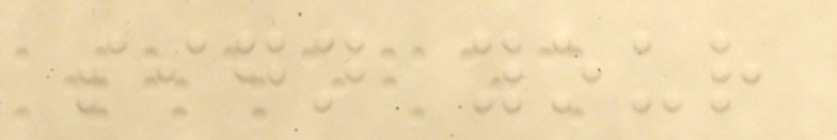sign your
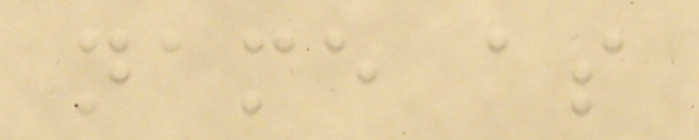name as
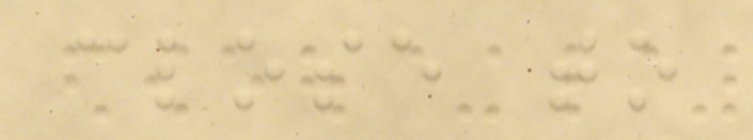close to
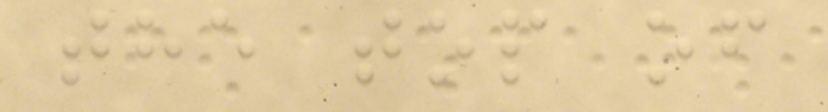the top of
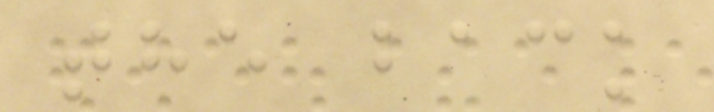the back
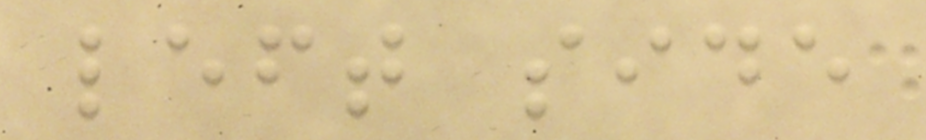left side
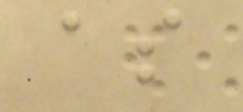as
